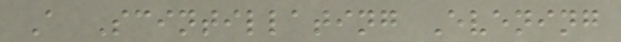A Scintillating Evening
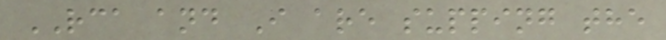RCA and I are supping the
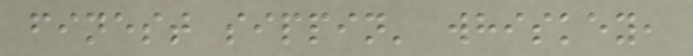finest sippin' whiskey,
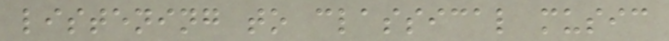listening to classical music
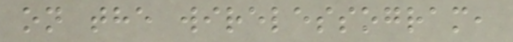on the wirelessogram,
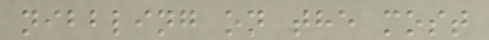nibbling on the most
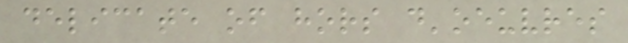delicate of hors d'oeuvres
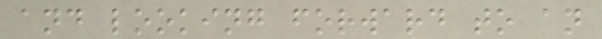and looking forward to an
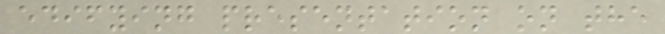edifying presentation on the
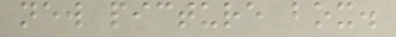new picture box.
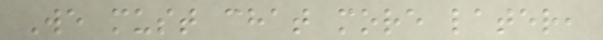We must chat more later,
